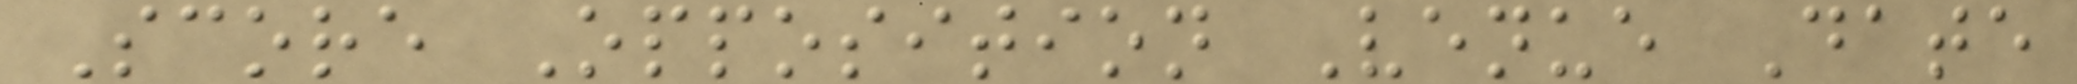Score Opposition Venue Date
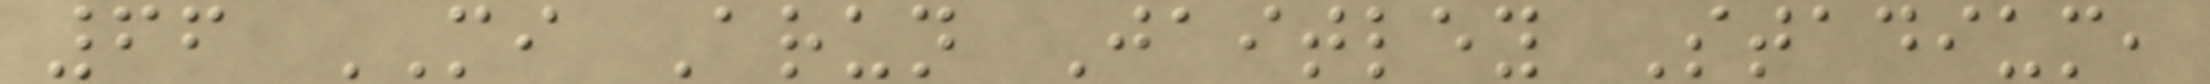66 MI Arun Jaitley Stadium,
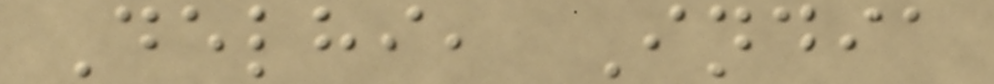Delhi, India
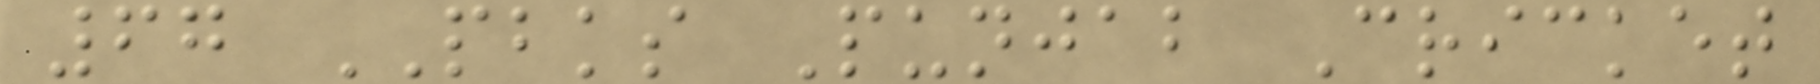67 PBKS Punjab Cricket
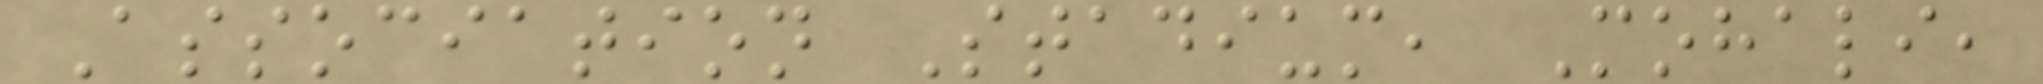Association Stadium, Mohali,
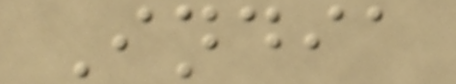India
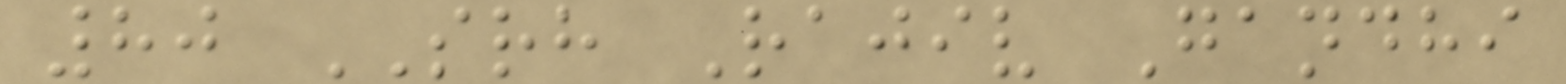80 SRH Rajiv Gandhi
